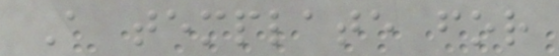A template for
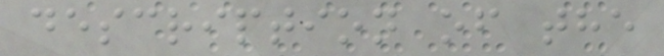description of the
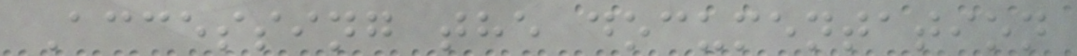Accessing the documentation
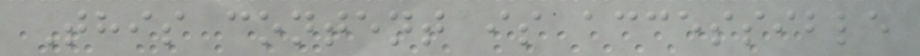This content is accessible
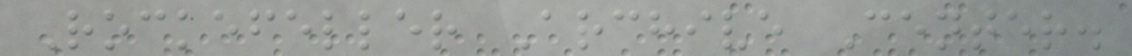Rockefeller Archive Center.
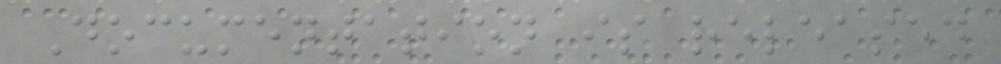Documentation is released
